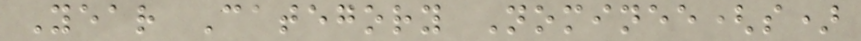Year Category Nominee(s)
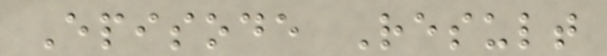Episode Result
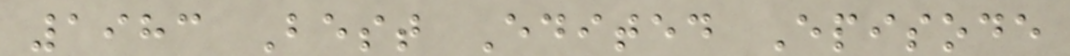1983 Best Edited Episode
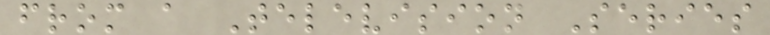from a Television Series
